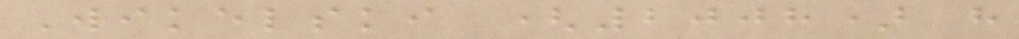Wikelski (2008) have
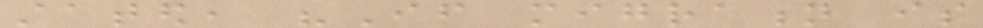stated, "If migration is
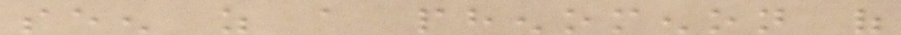seen as a phenomenon of
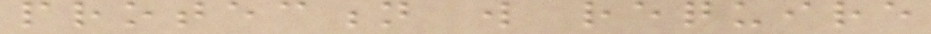protection will require
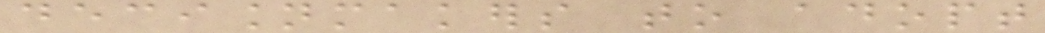decisionmakers to adopt
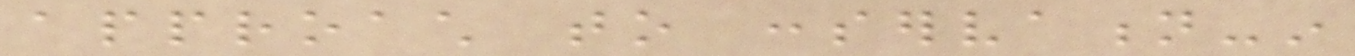approach to conservation-in
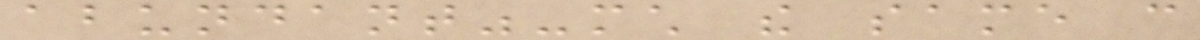abundant"-much the same can
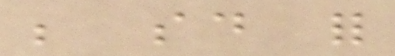be said for
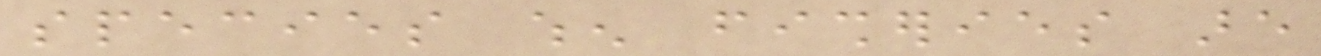species when fisheries are
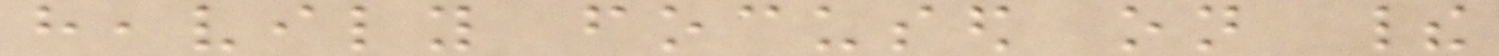heavily focused on their
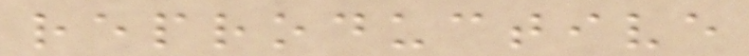reproductive
